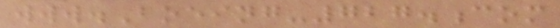www.Boeing-727.com
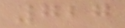727
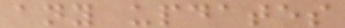any updates
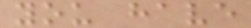you have
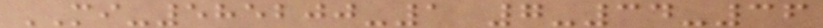MI-585200-1 7-34-36
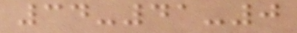34-41-0
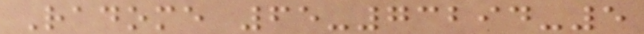Radome 65-73294-5
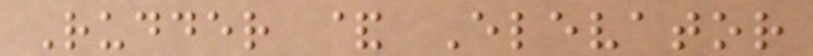Rudder & Elevator
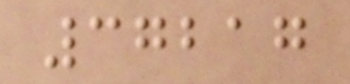37217
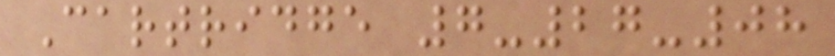Cartridge 7-27-08
